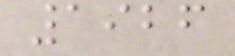1926
